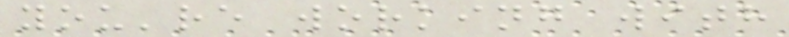you're working with
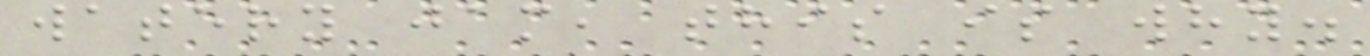watery jam, this is why.
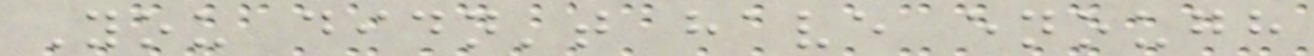You didn't have enough
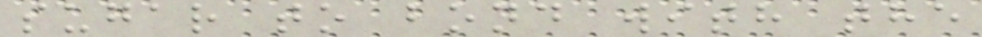sugar to bond with the
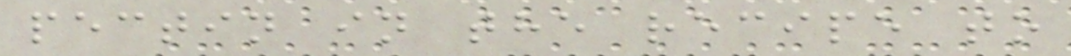pectin in the recipe to
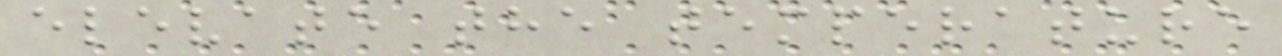elevate the temperature
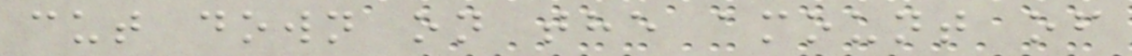cut down on the amount of
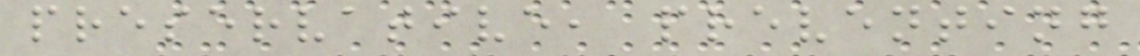preservative, preventing
